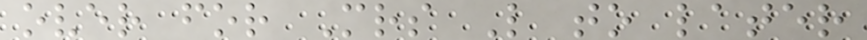over for Mrs L to later
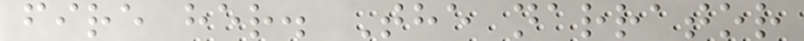fire her. The narrator
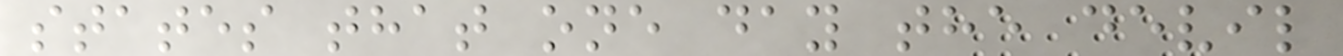states that one day the devil
